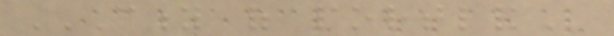CITY OF PORTLAND
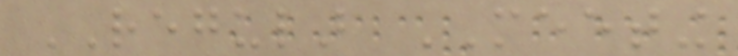REGULAR MEETING
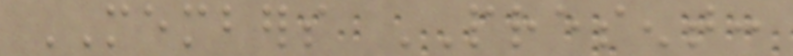MEMBERS PRESENT:
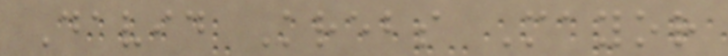David Krebs Mayor
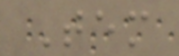Tem
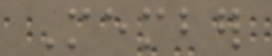Member
